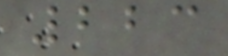223
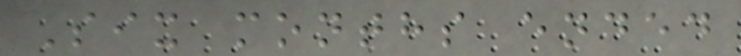Six months ended
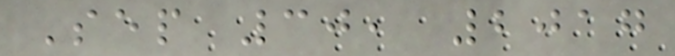Sep 30, 2017
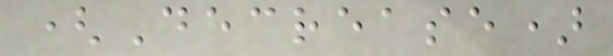(Decrease)
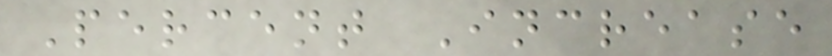Percent Increase
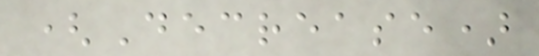(Decrease)
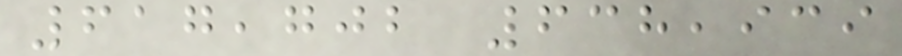617,702 638,939
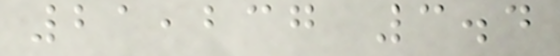21,237 3.4
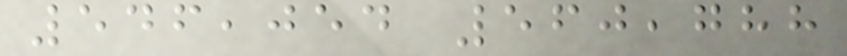546,054 560,788
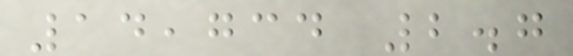14,734 2.7
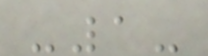-1-
